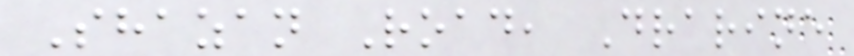Shazan Road, Drarine
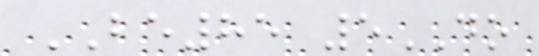BE85 5DO
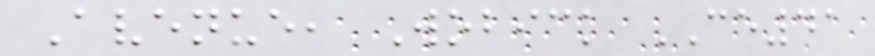Avenue, Wobick CE41
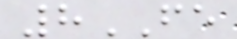8FE
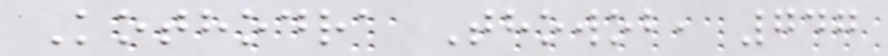Kothodra Thowob, 747
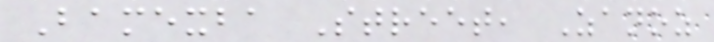Bamexba Street, Zanoz
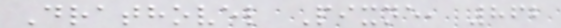Drathovel Pixne, 862
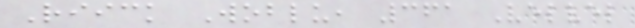Riick Woblu, 361 Velvel
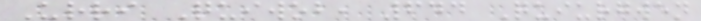Urri Quiwob, 644 Quiurgwen
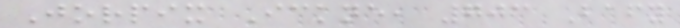Jorpix Ickne, 703 Bafy
